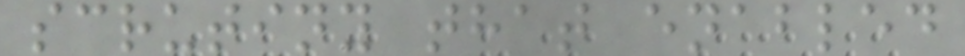scrutiny that enabled
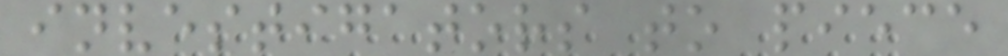investigators to piece
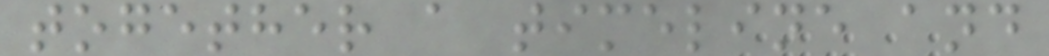together a timeline and
